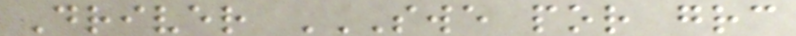Driver SWE POR GRC
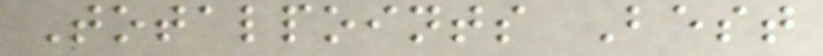Totalpoints Best
